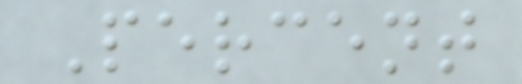Percent
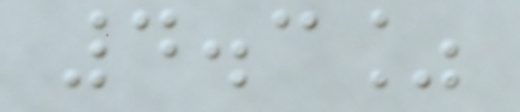4.3%
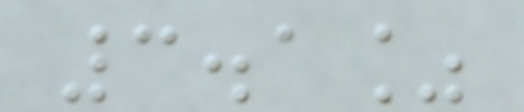3.1%
